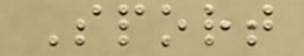Sport
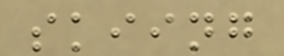skiing
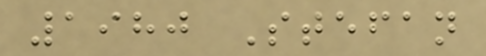1980 Stefan
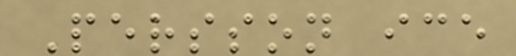Persson ice
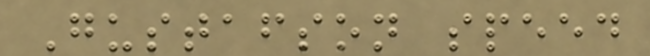Gustafson speed
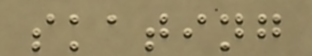skating
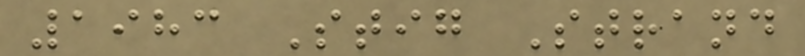1983 Stig Strand
